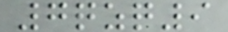7qzq9
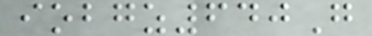iobgz640G
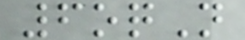6oqN
